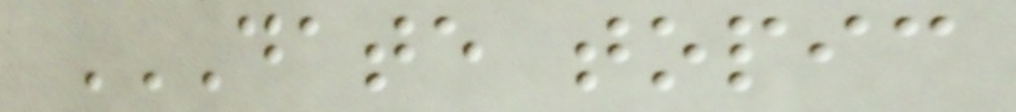DATE TOPIC
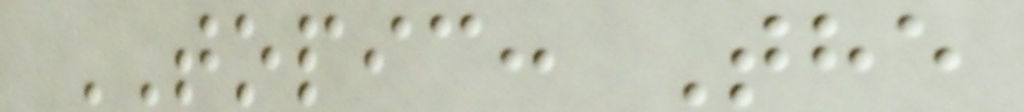TOPIC: The
